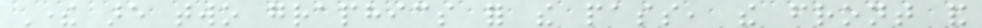There are two graphics for the pass, the front and
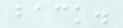back.
